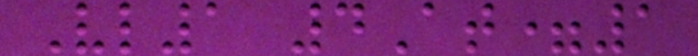Vl1 4At=1
